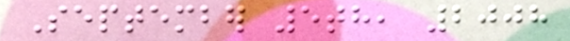September 5th, 2008
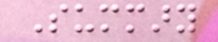Summary
